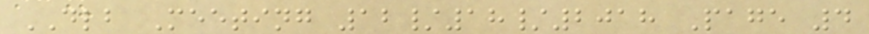DLB Meeting 12/18/2018 Page 4
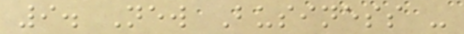9. New Business -
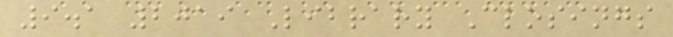9.1 2019 Library Closings
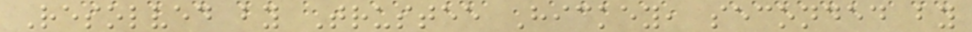Resolved by Trustee Hickey, seconded by
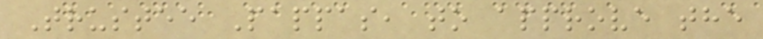Trustee Pappas, to approve the
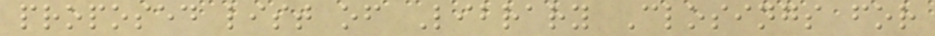proposed list of Library Closings for
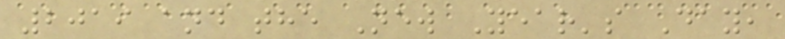2019 and the New Year's Day,
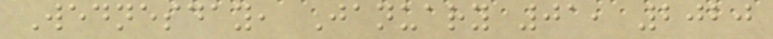Wednesday, January 01, 2020
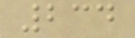234
